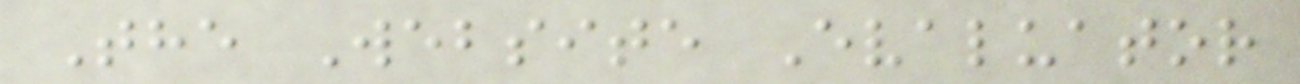The Website Evaluator
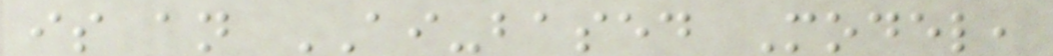is an AI-based Model,
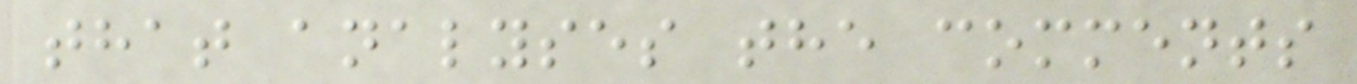that analyses the comments
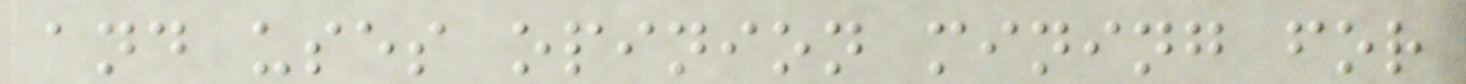and uses opinion mining for
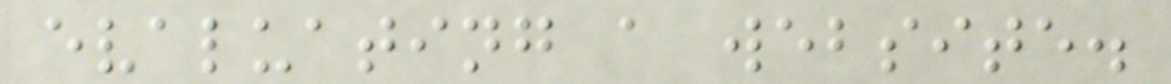evaluating a website.
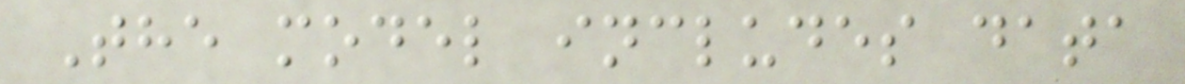The model includes data
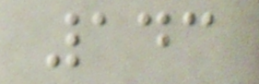143
